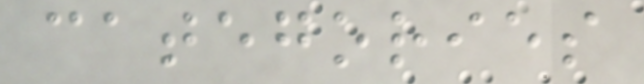categories
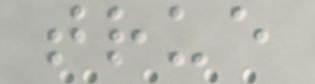true
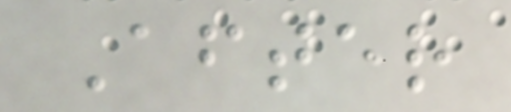After
